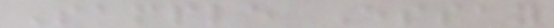Sample Essay
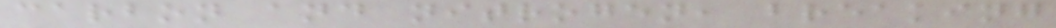carbon and nitrogen, breaking
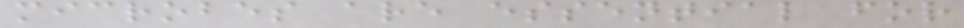microbes are essential for
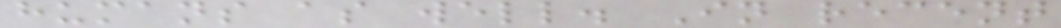humans as well. In recent
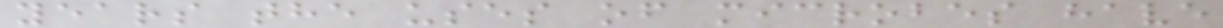years the uses of microbes have
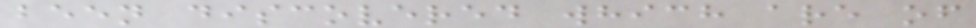been discovered which are of
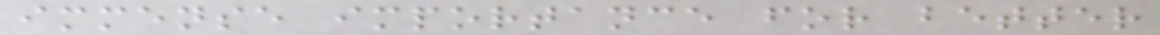immense importance for better
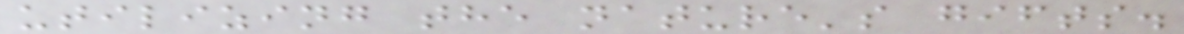utilizing the nature's gifts.
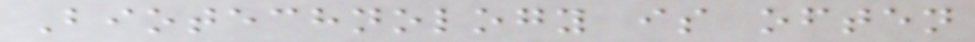Biotechnology is often
